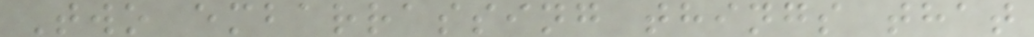Two embarrassing things that
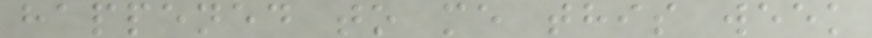happened to me this week
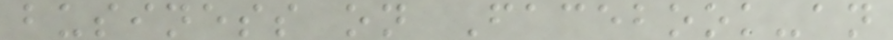business on Facebook-an
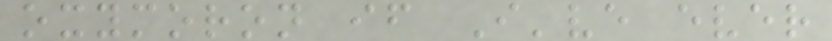oxymoron if I've ever
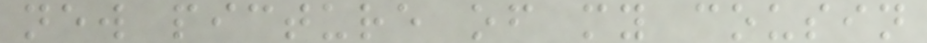new picture of my cousin
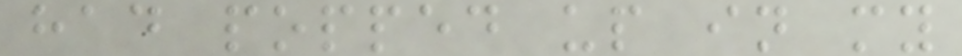had popped up in my
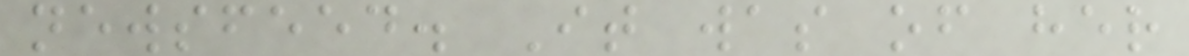newsfeed. It was of her
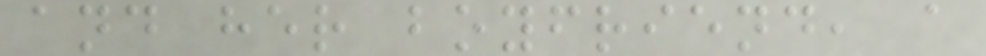and her boyfriend, a
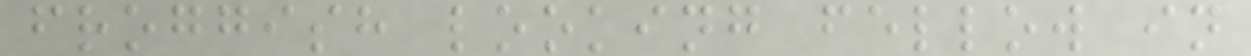froggish looking fellow in
